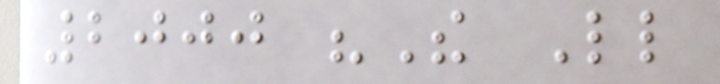2000 "The Little
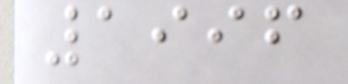1996
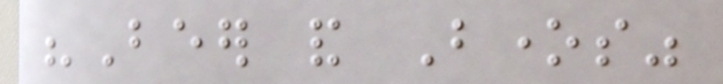"Beer and Bones"
